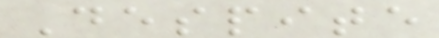Despite
